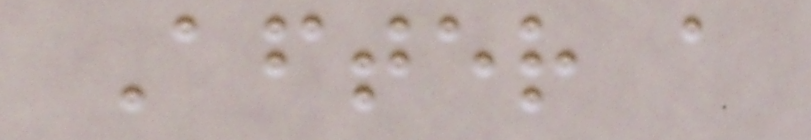After a
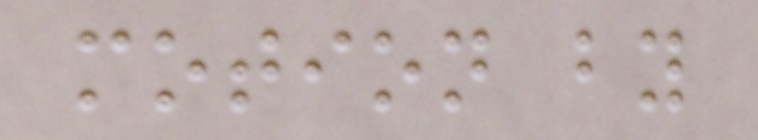motion by
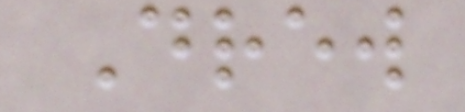Drew
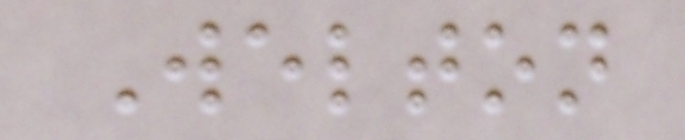Welton
